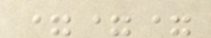===
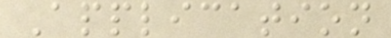Application
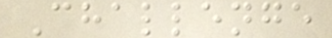Challenge
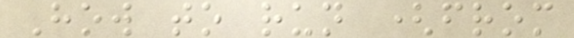How to run (from
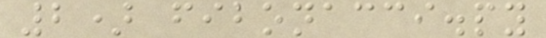2) fibonacci.py
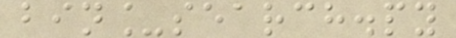bin_search.py
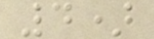4)
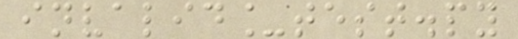invalid_test.py
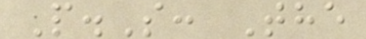P.S: The
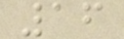16
